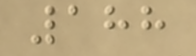188
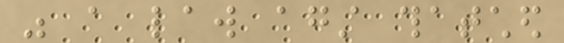was a law against thatched
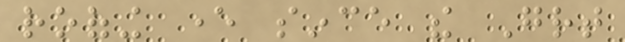roofing ever since the Great
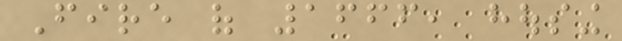Fire of 1666, housing
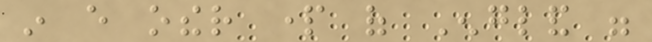in every other part of England were
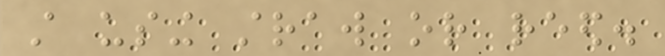still using straw or reed.
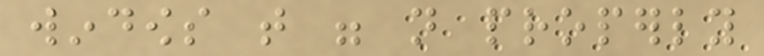windows that were not properly
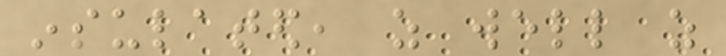insulated, as well as
